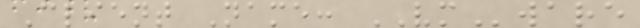Client Name: VMware
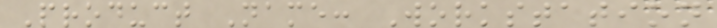Product Name: Workstation
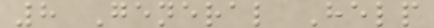8 General Help
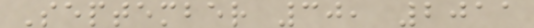September 30, 2011
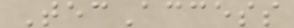TecAccess
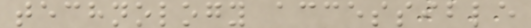technology accessible
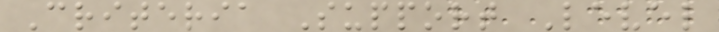Criteria Support Level
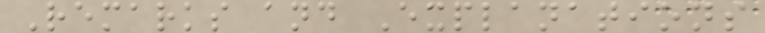Remarks and Explanations
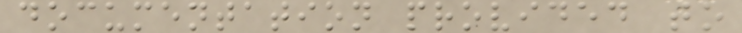documentation provided to
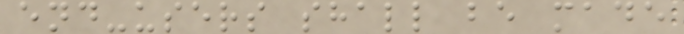end-users shall be made
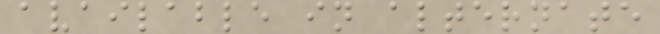available in alternate
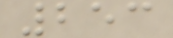253
